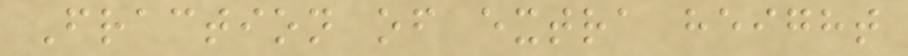Fraction of extra height
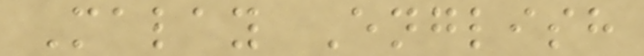Malay English
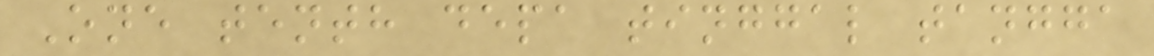One tenth depa tinggal tangga
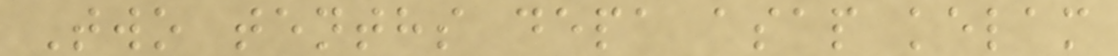Two tenths depa asap kelam
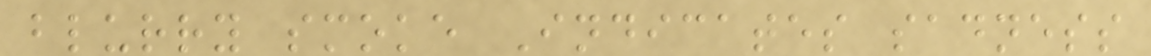blurry smoke Indicates sadness
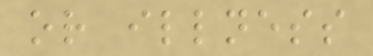or illness
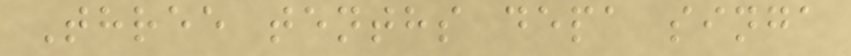Three tenths depa singa
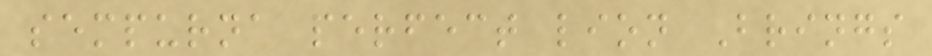sempurna perfect lion Brings
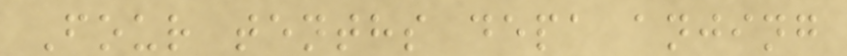Four tenths depa anjing
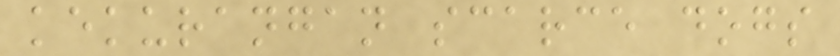kekurangan scarce dogs
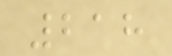218
